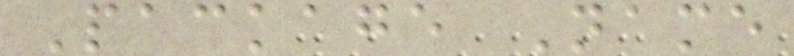Package Name
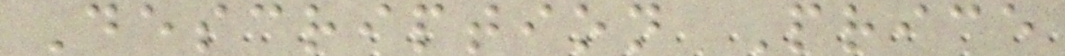Description Price
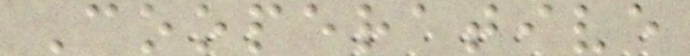Cooperative
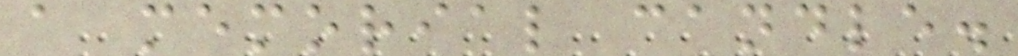a memorial candle.
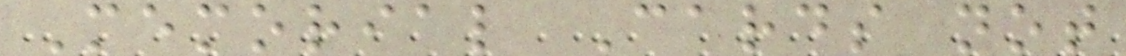Memorial Cards not
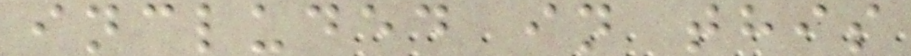included in this
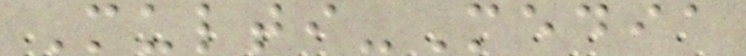Multi-Media
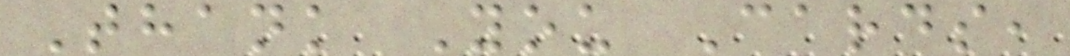Thank You Cards,
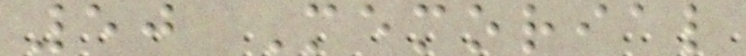50 Memorial
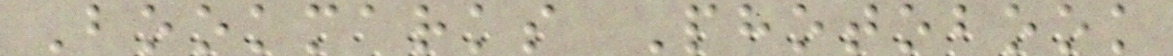Bookmarks Photobook
